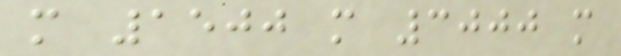m 1500 m 3000 m
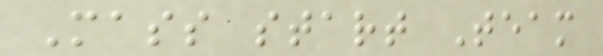Mass start Team
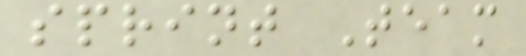sprint Team
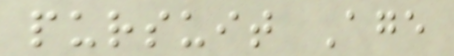pursuit Age
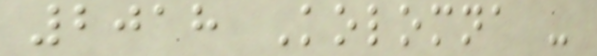2018 Kolomna -
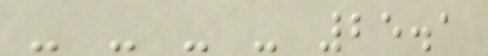- - - - 25.1
